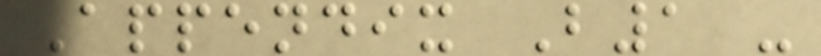Appendix B1 -
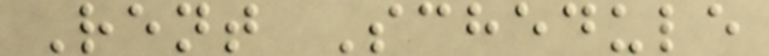Rent Schedule
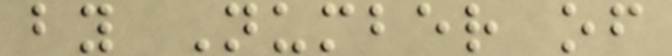by Number of
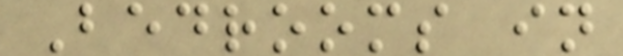Bedrooms in
